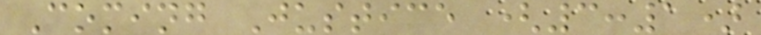Coming Justice (3:1)
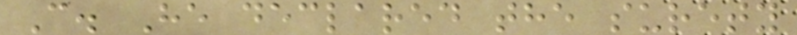C. He declared the surety
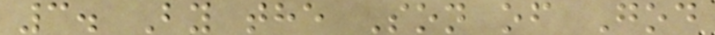3. By the Son of God
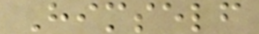Himself
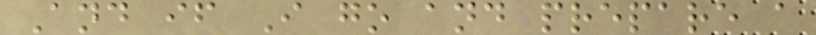And if I go and prepare a
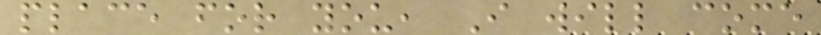place for you, I will come
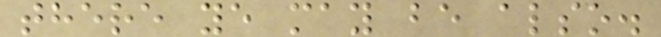there ye may be also.
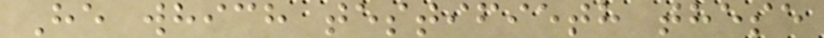He which testifieth these
